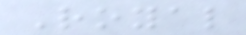Royal
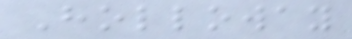Holloway
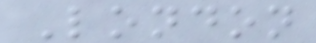London
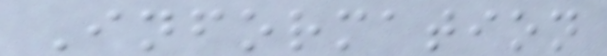Information
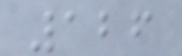126
